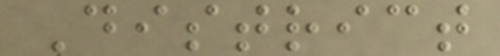District
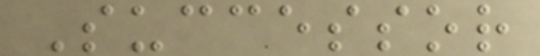Successor
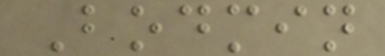Bodmin
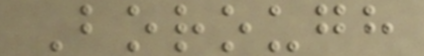Borough
